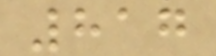817
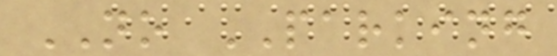NO PARKING
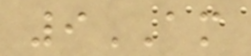9AM
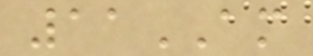11AM
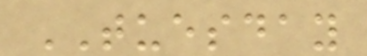TUESDAY
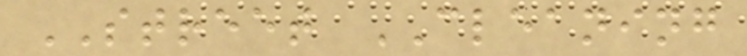STREET CLEANING
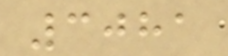3081
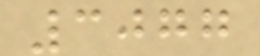3077
